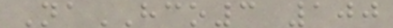NaHCO3 100
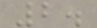2.
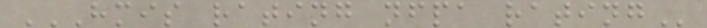HMIS RATING NFPA RATING
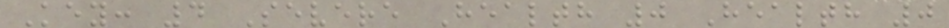Key: 4 Severe Health 0 Health 0
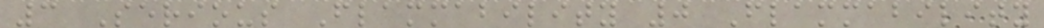3 Serious Flammability 0 Flammability
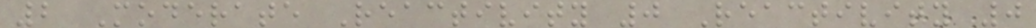2 Moderate Reactivity 0 Reactivity 0
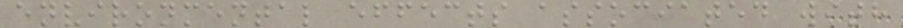environmental effects associated with
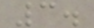3.
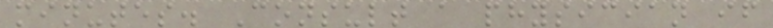minutes. Consult a physician if
